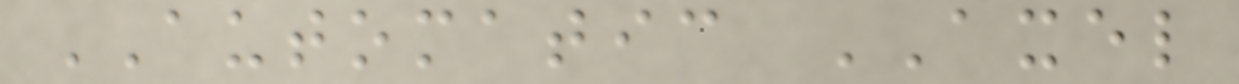AUTOMATIC AXEL
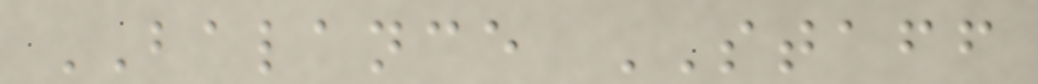BALANCE STAFF
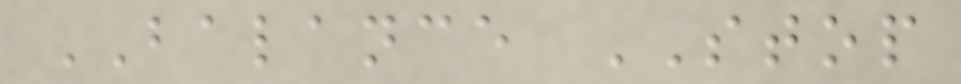BALANCE STOP
